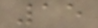15
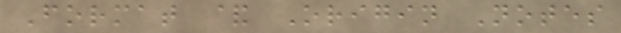Format & Origin Notes
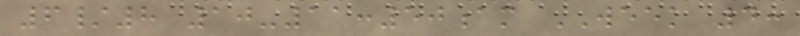6/8 10-11:50am WEEK 4:
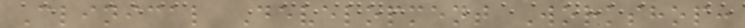Clinical Development Workshop:
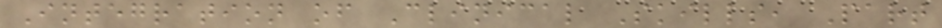Integration of Clinical Skills, Part
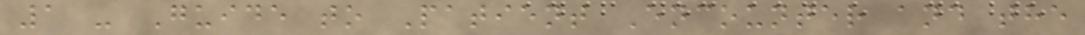1 - Guide to Patient Encounter and the
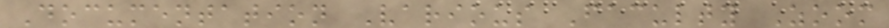Documentation Various Faculty Zoom
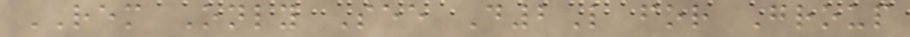REM Only See D2L for Group
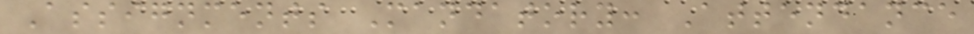Assignments Mandatory: Attendance
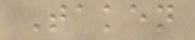Taken
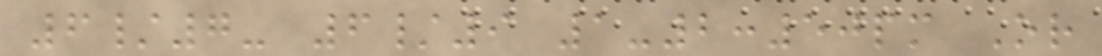6/7- 6/9 1-2:50pm Or
